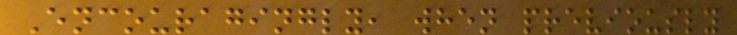Encouragingly, when previously
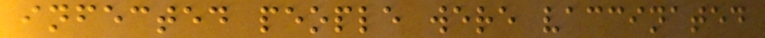infected people were vaccinated
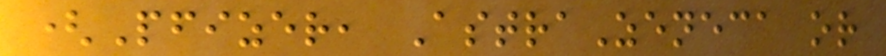(Pfizer, AstraZeneca or
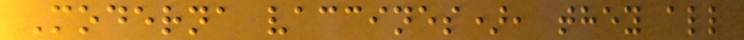Moderna vaccines), they all
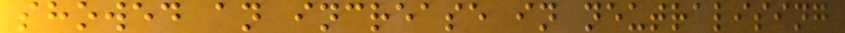showed an increase in neutralising
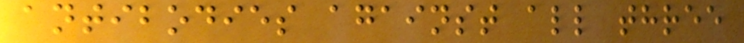antibodies against all three
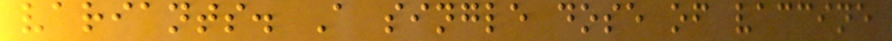variants. A single dose of vaccine
